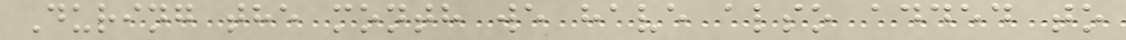During the month we have also added to
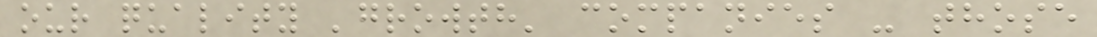our quality 'growth' companies - those
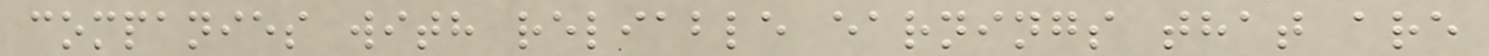companies with reliable earnings that are
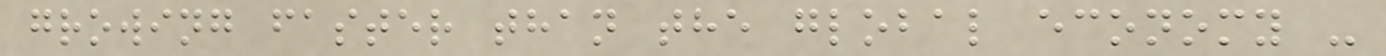growing faster than the global economy -
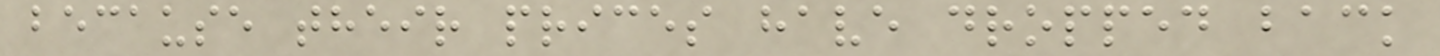because their prices have dropped back
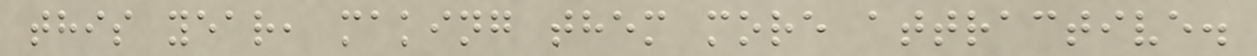this year, making them more attractive.
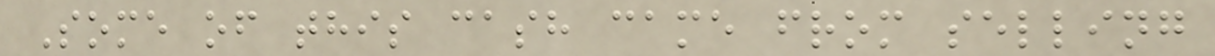Some of this cash came from selling
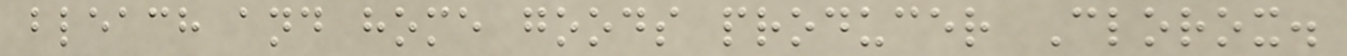bleach and home goods producer Clorox.
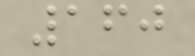160
